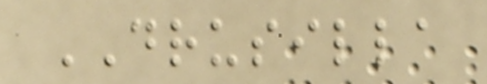DRUSILLA
